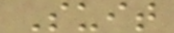Suit
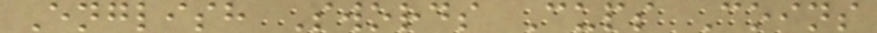English Swords Cups Coins
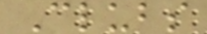Clubs
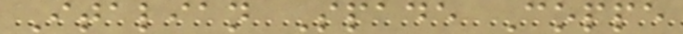Italian Spade Coppe
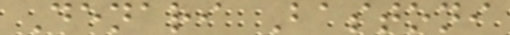Denari Bastoni
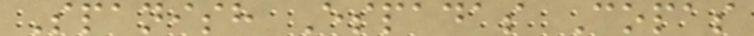Spanish Espadas Copas
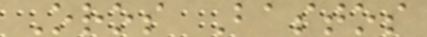Oros Bastos
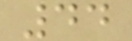44
